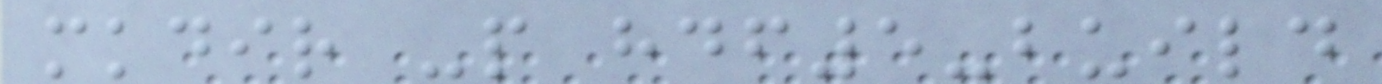mkdir -p hdf5-build
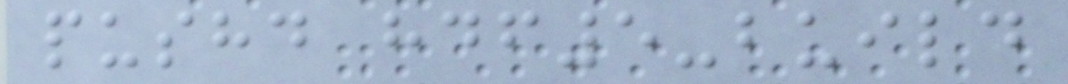pushd hdf5-build
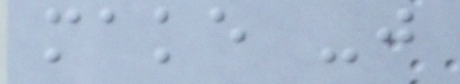make -j
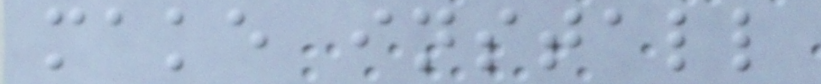make install
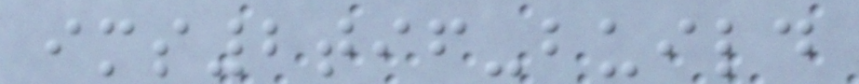ims2tif-build
